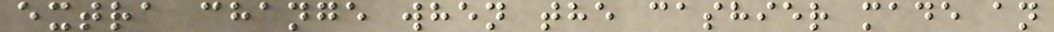extra change when the cashier made an
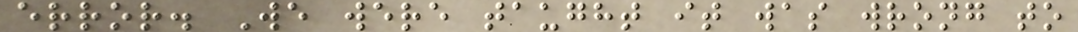error. We were taught it was wrong to
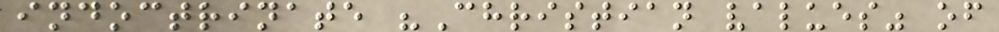indoctrinate "Christian values" of
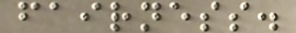fairness.
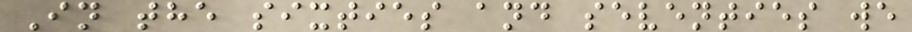In the sixties and seventies we
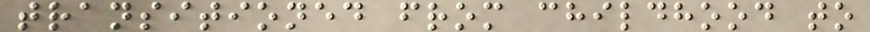transitioned from childhood to
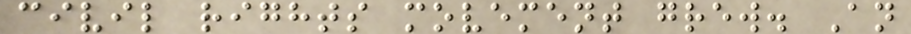civil rights movement grew. An
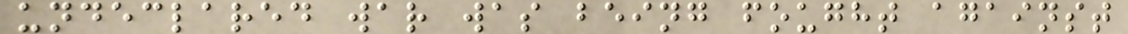undeclared war was being fought against
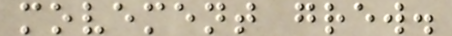movement grew.
